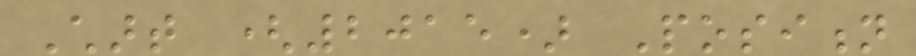Chart (2015) Position
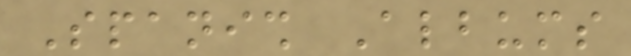Spanish Albums
